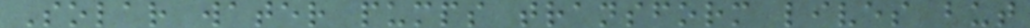Solar water pumps transform lives but
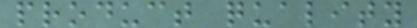product quality
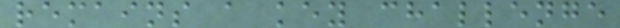remains a key challenge
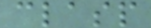clasp
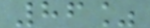86%
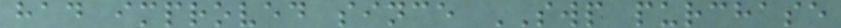had improved since SWP purchase
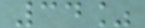34%
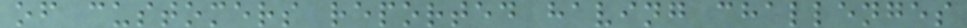of customers reported having challenges
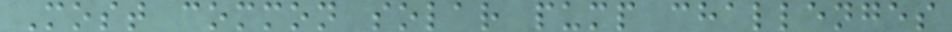Most common solar pump challenges
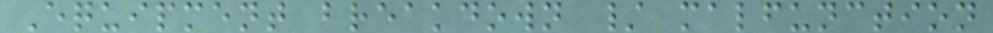Equipment breakdown / malfunction
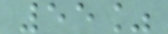55%
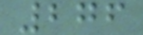276
